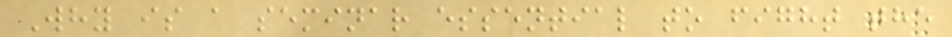Why is a seminar essential to fight the
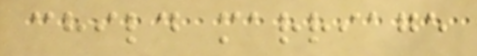child marriage
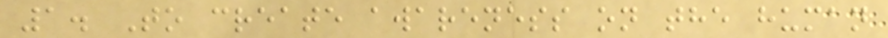1. To create awareness on the human
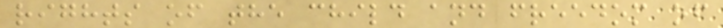rights of the child and freedom of
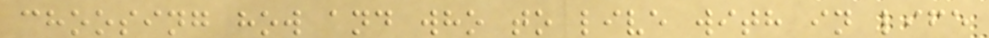choosing how and who to live with in life
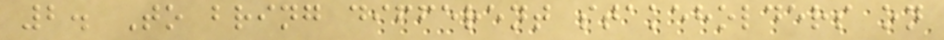2. To bring different stakeholders on
